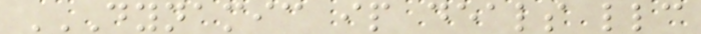DYNAMIC IP DEALS LLC
